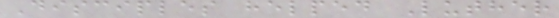Disciples helped Luther
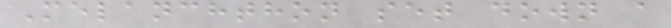Melanchthon set down a
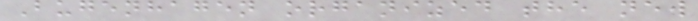Bugenhagen organized the new
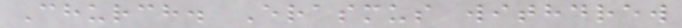Church. Erasmus withdrew
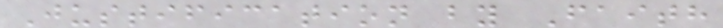Justification by Faith
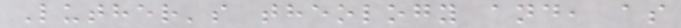Luther's theology and, as
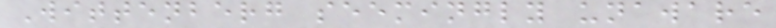Wittenberg seemingly unaware
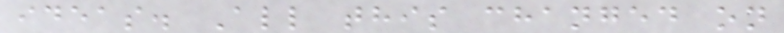ideas. All this changed on
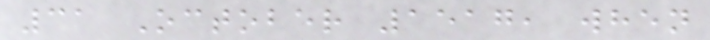31 October 1517, when
